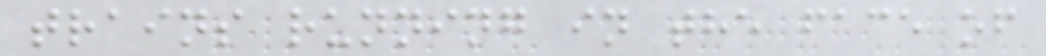trains running in the face of
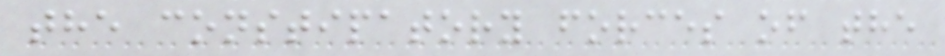the constipatory forces of the
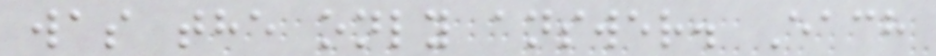was the only answer. Each
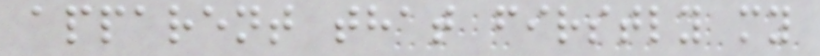apparent that firstly my
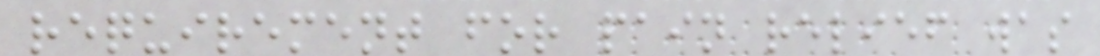requirement for pain relief was
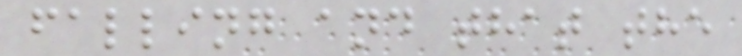falling and that the
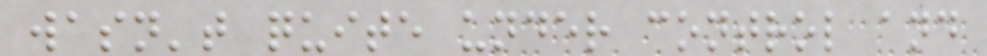wasn't quite under control and
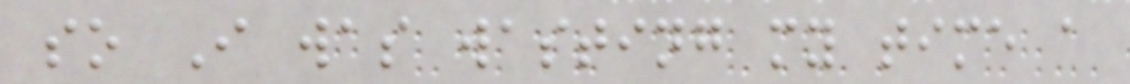so I was wasting my time a
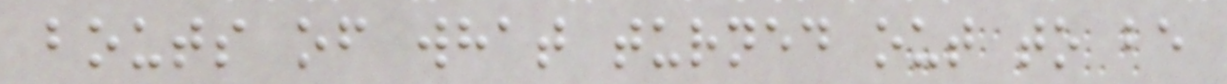bouts of what turned out to be
